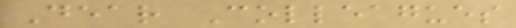Dear Colleagues
